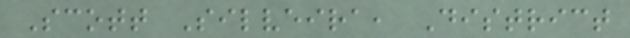Scott Silveira, District
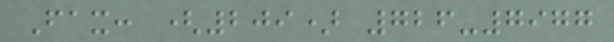Fax: (209) 726-7977
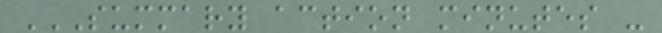SUMMARY ACTION MINUTES -
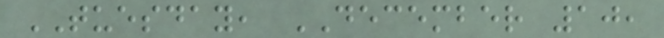TUESDAY, DECEMBER 10,
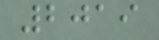2019
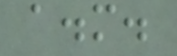a.m.
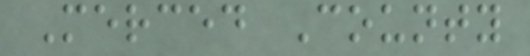Merced County
